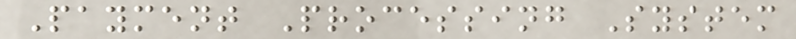Payment Processing System
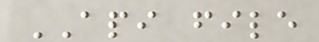API file
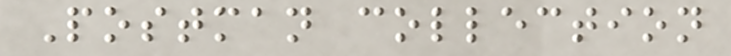Postman collection
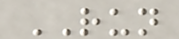RUN
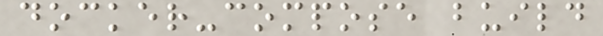docker-compose build
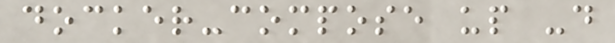docker-compose up -d
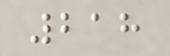218
